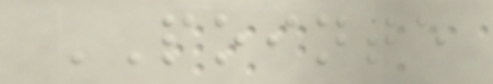POINTE
